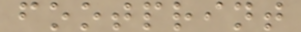footprint
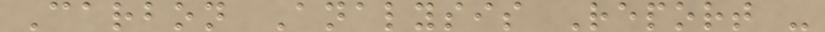Carbon Analysis Report -
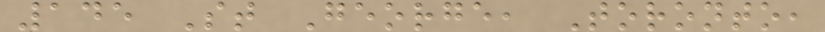145 St George, Toronto,
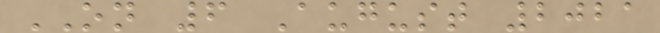ON 6 August 2021
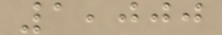1,000
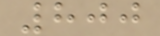800
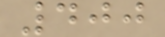400
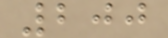200
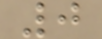0
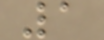1
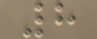8
